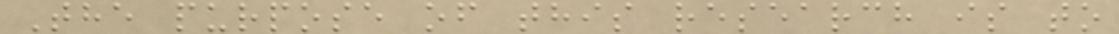The purpose of this research is to
